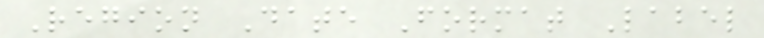Region Date Format Label
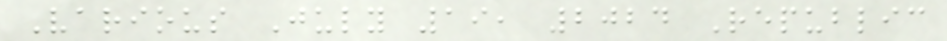Various July 19, 2024 Republic
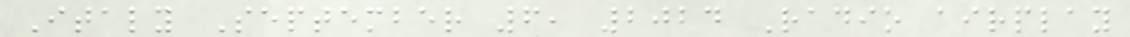Italy September 6, 2024 Radio airplay
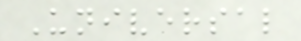Universal
